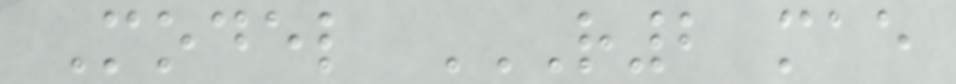Model R2 MAE
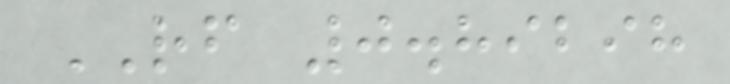RF 0.89298
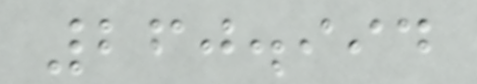260.994
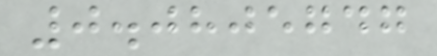0.0805747
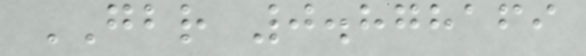GBR 0.878169
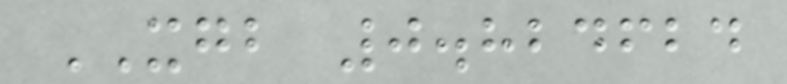XGB 0.824624
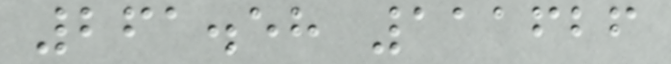261.58 111626
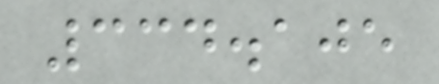334.105
